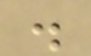.
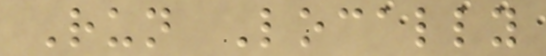Run Locally
